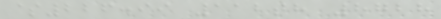$226.99 112th 8728
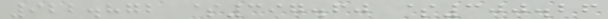922.872 $397.60 $300.26
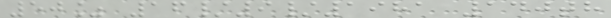50% 16/9/1981 140th
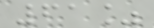61%
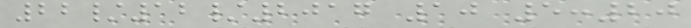22/12/2017 10 5:20
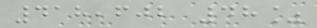418,602 48%
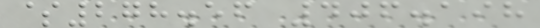$278.56 406.198
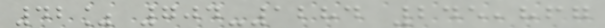42% 704-1284 245,867
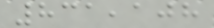831,108
